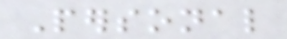Personal
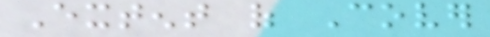Extent of Cover
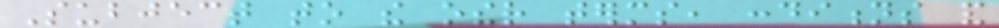Subject to the other terms, conditions and
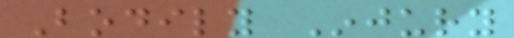Bodily Injury
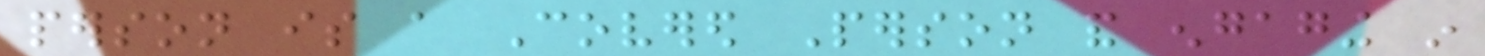person is a Covered Person and engaging in
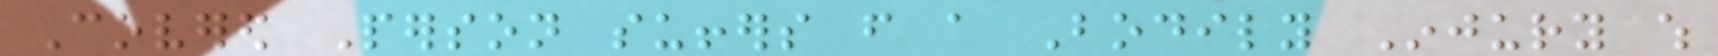Covered Person suffers from a Bodily Injury which
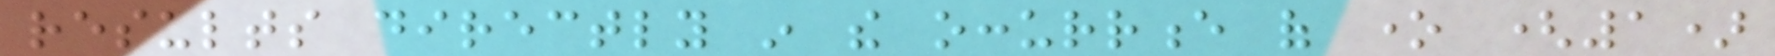results directly in the occurrence of one (1)
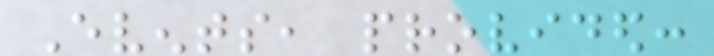Events, provided:
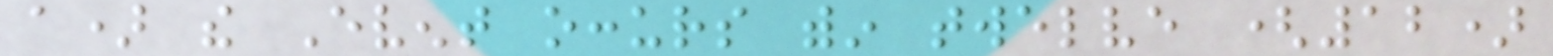a) the Event occurs within twelve (12)
